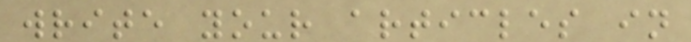write your articles in
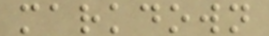markdown
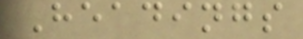Headings
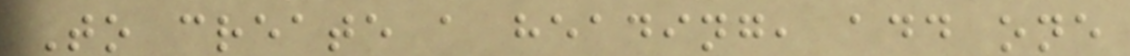To create a heading, add one
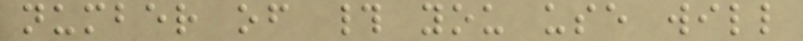number of # you use will
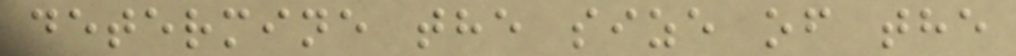determine the size of the
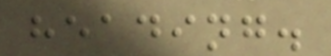heading.
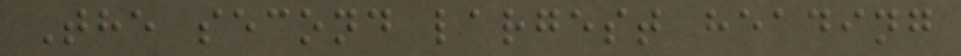The second largest heading
